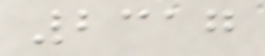2317
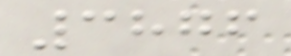3876
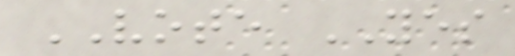VOTE YES
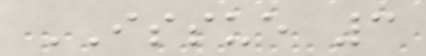ISSUE 3
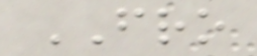FRO
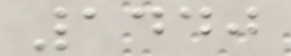1440
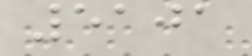5101
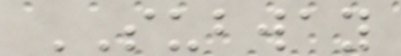SUBWAY
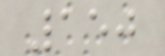150
